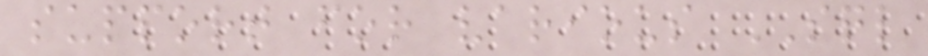support for various SQL
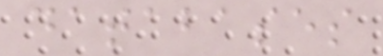databases
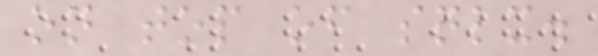on top of sqlx.
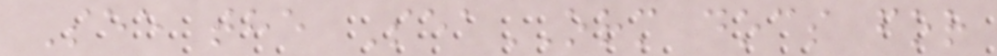See the SeaORM docs for
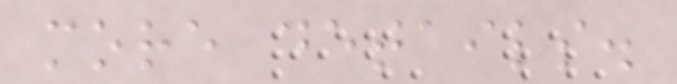more details.
